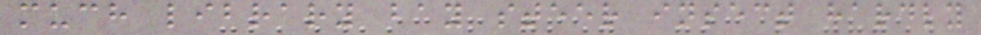much library bay steer insect hardly
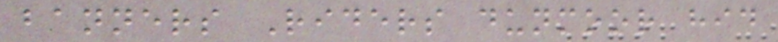banners Riders dunmoor hid
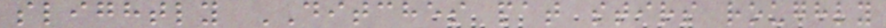slightly DITCHES pat stirs roughly
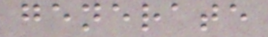generate
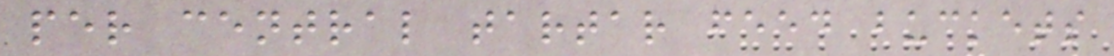per central tartar feed buckets
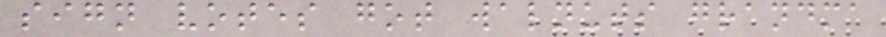sign votes got walnuts grandma
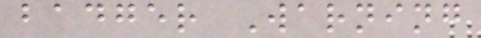badger Warning
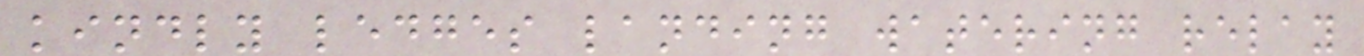kindly ledges landing watering relay
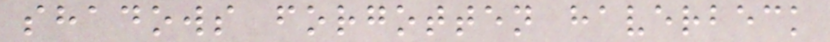shadows forgotten haverbeck
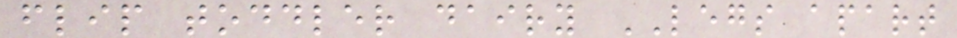flip toddler dairy LEGS apart
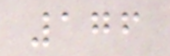176
